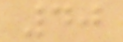40
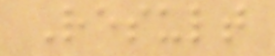Result
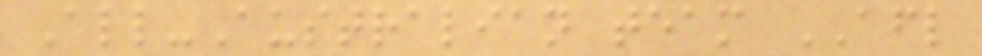All-Australian team AFL
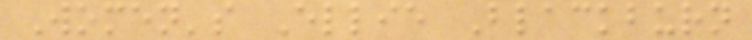Women's Ellie Blackburn
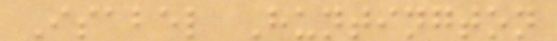Isabel Huntington
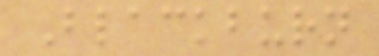Blackburn
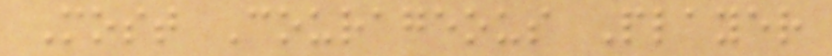Most Courageous Player
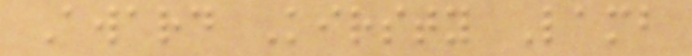Award Kirsty Lamb
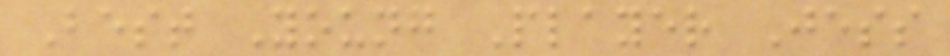Best Young Player Jess
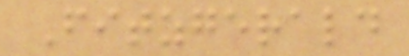Fitzgerald
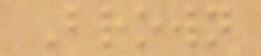Brown
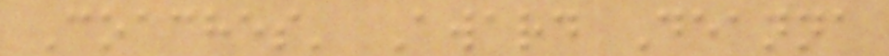Coaches' Award Deanna
